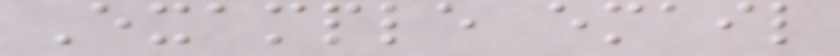Example email
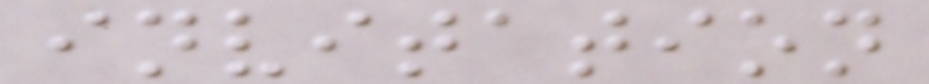invitation
